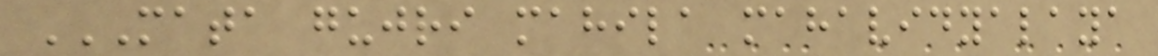MATA GUJRI MAHILA MAHAVIDYALAYA
